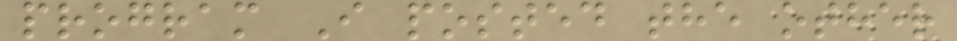program I posted the other
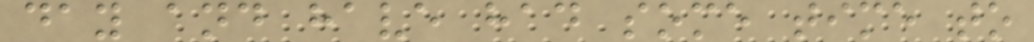day and have had some time to
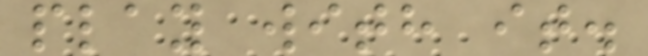play with it.
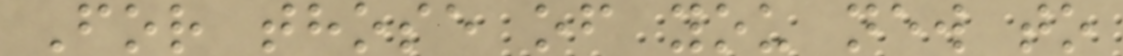For those of you new to
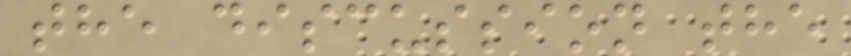the discussion the
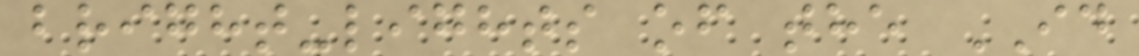bright-lights of the ID
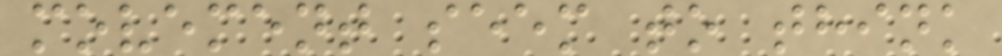movement seem to think
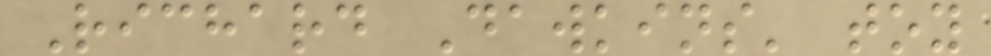Richard Dawkins' toy
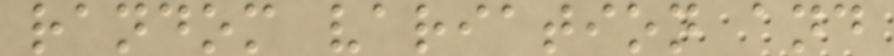random variation and
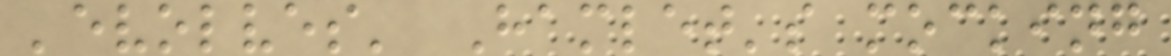'evolves' Hamlet's mocking
